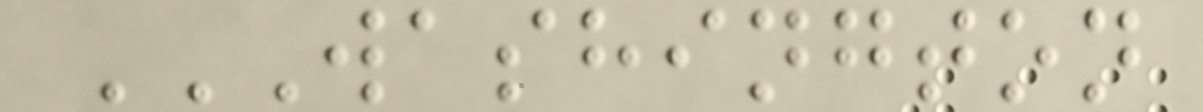WASHINGTON
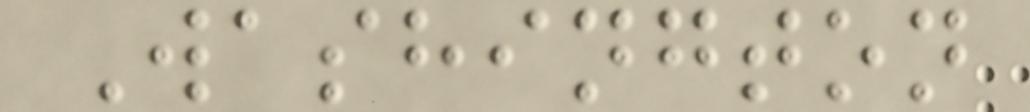Washington
